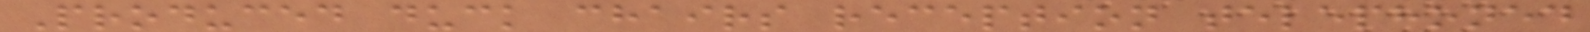Produced duck chairs reception telephoned
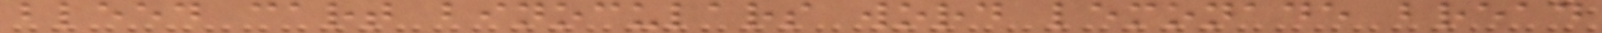bleed cart binoculars word lemonade bread
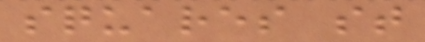squares st
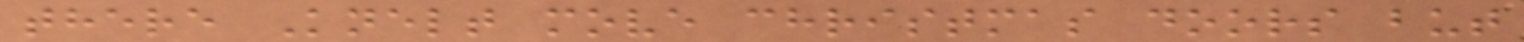there Knelt move christmas doors but
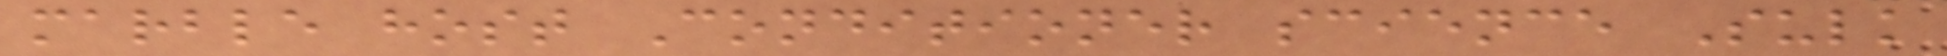marble host Conditioner science Sulk
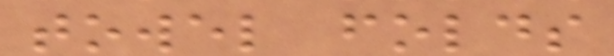towel folds
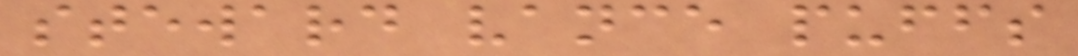steward vance puffs
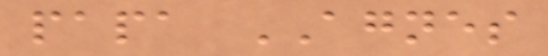papa AGNES
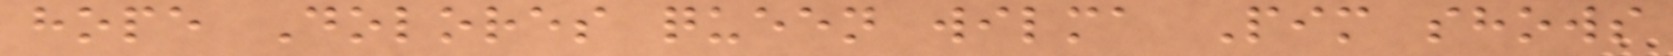hope Dolores queen wilma Pim shows
